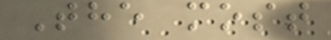The most
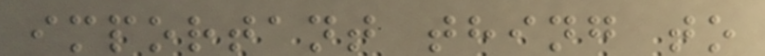important thing to
